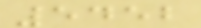5452
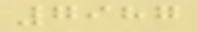7987
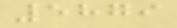5879
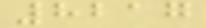8217
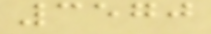3570
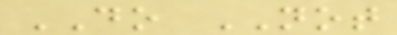DO NOT
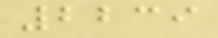2239
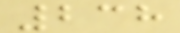238
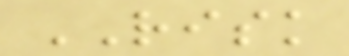RISK
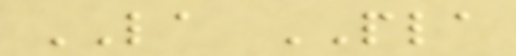LA PLA
